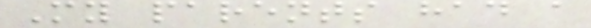My parents had a
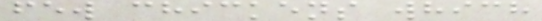few chickens which
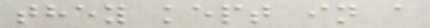they kept in a
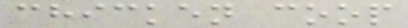chicken coop
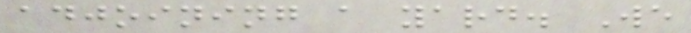adjoining a yard. We
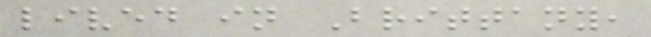lived in Brittany,
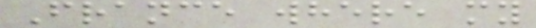France where my
